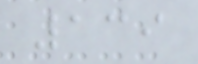139
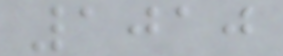1010
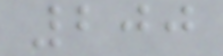200
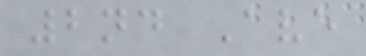2nd Ave
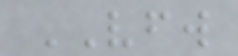VFW
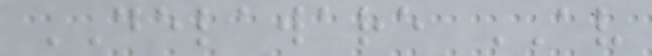DELAWARE AV
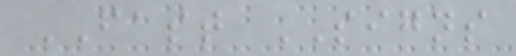FAST SIGNS
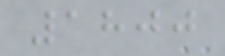1800
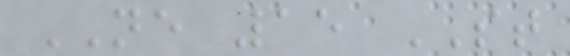NE 15 ST
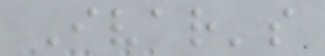Ivar's
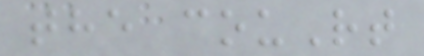the couRt
